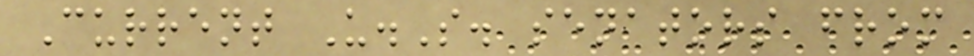Current U.S. senators from
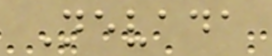Nevada
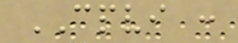CPVI :
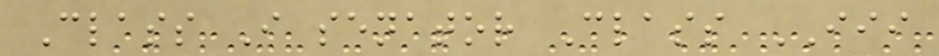Class I senator Class III
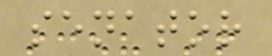senator
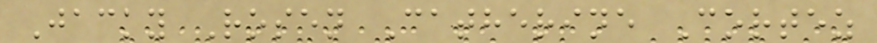Jacky Rosen Catherine Cortez
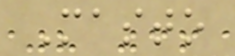Masto
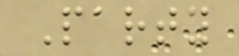Party
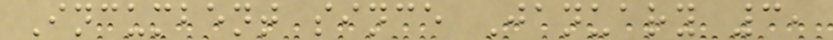Incumbent since January 3,
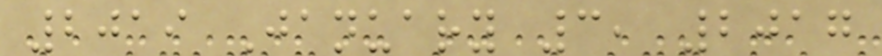2019 January 3, 2017
